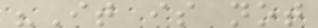"It is not
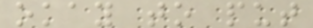okay to put
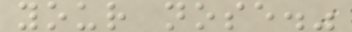your nose."
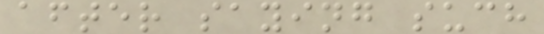after saying such
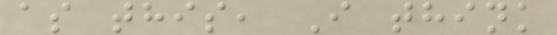as this, I think
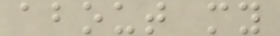about my
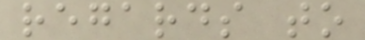regards to
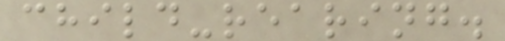child-rearing.
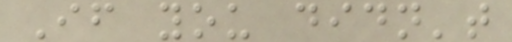If you didn't
